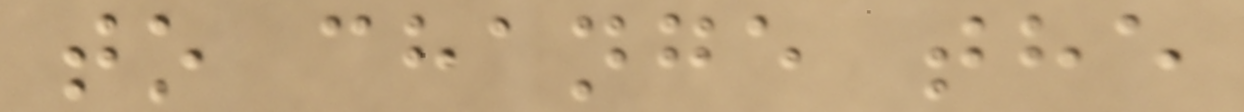to change the
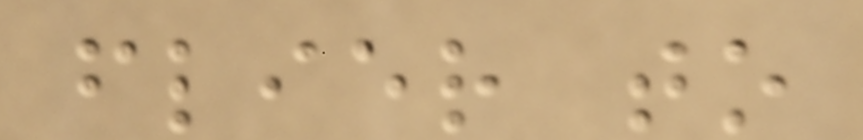flier to
